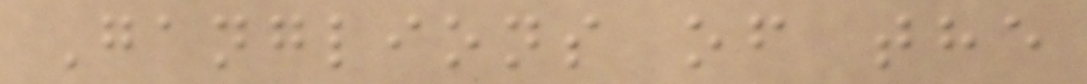Ganglions of the
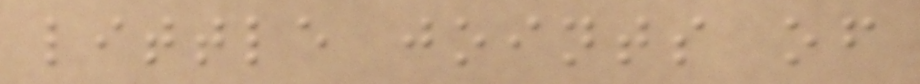little joints of
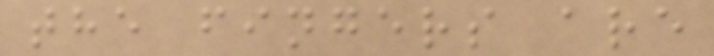the fingers are
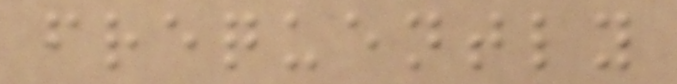frequently
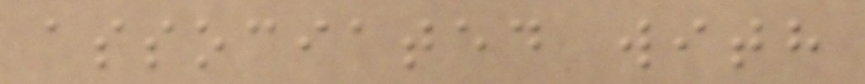associated with
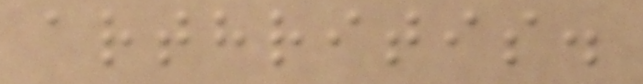arthritis.
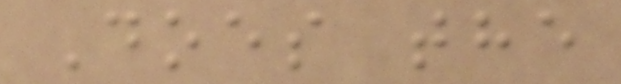Does the
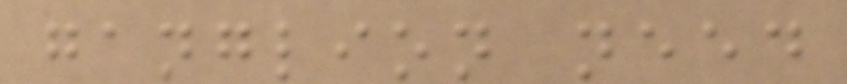ganglion need
